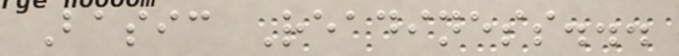Basic Readiness...
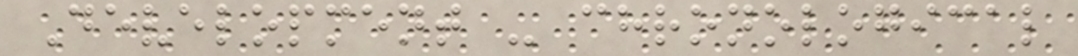Development - chronological
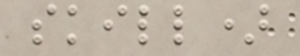skill)
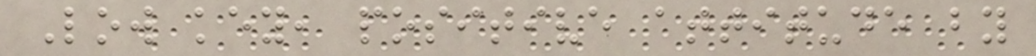Low key, positive attitude by
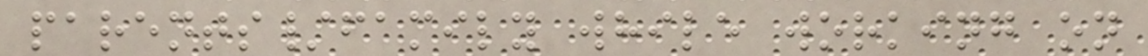parents/family while working on
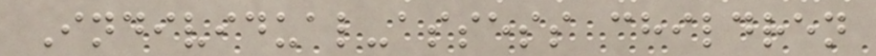Individual-assess children
